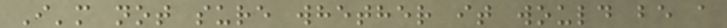I'm not sure whether it would be a
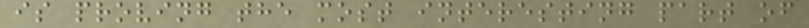is proving the most interesting part of
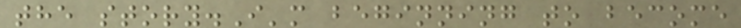the story.I'm beginning to become
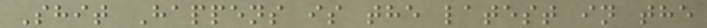Shit Happens is the latest in the
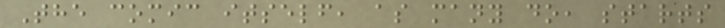The comic itself, as many do, starts
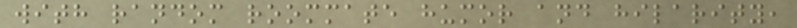with random roommate humor and hilarity,
